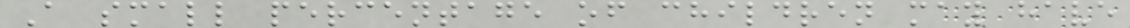A small percentage of children may have
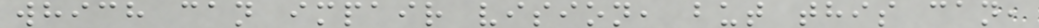which can impair vision, but this can,
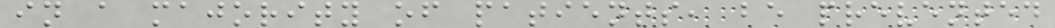in a majority of patients, be prevented
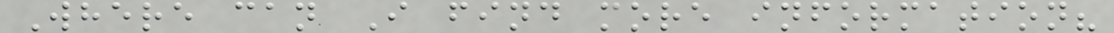Where can I find more information?
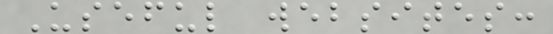Useful websites:
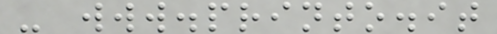- www.printo.it
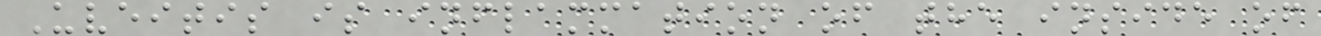Uveitis is inflammation of the inside of
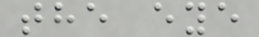the eye
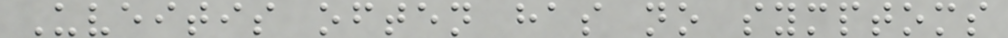Uveitis often has no symptoms
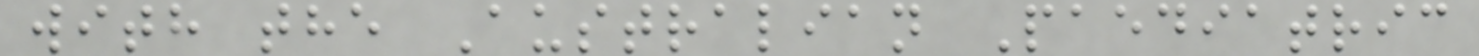with the Australian Paediatric
